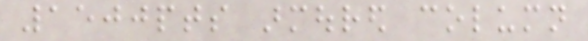1500pts armoured column
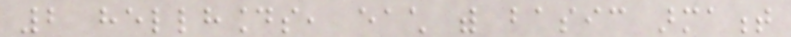2 hellhounds, each with basic armament
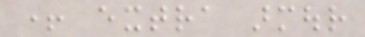+ extra armour
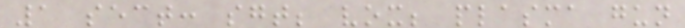1 sect: sgt; vox; plasma gun
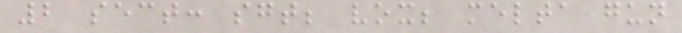2 sect: sgt; vox; melta gun
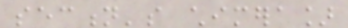section's chimera]
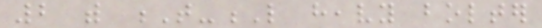2 with T-L heavy bolter
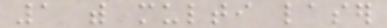1 with multi laser
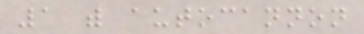1 with autocannon
